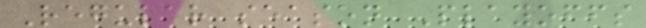Regular season Playoffs
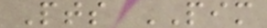Pts PIM
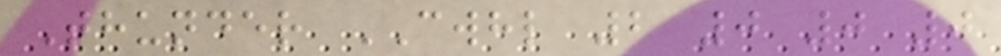Thunder CWHL 2 0 0 0
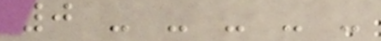0 - - - - -
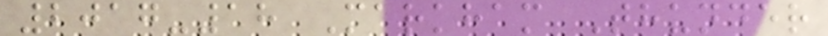2017-18 Markham Thunder
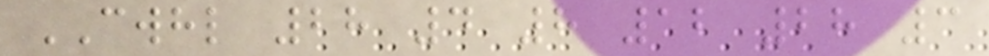CWHL 28 4 8 12 28 3
